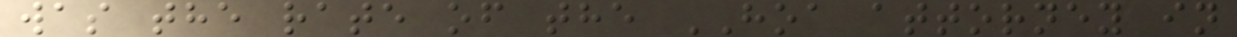was the rate of the HOA attorney in
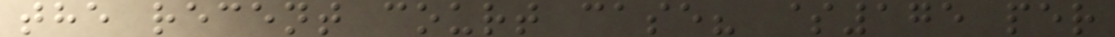the recent court case? $175 per
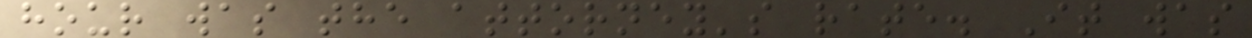hour was the attorney's rate. It was
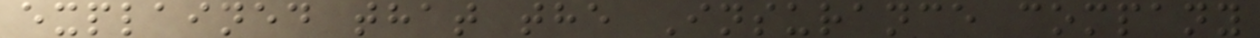explained that the Insurance company
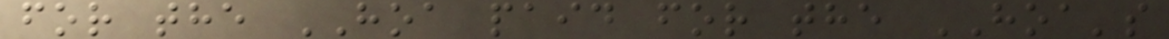for the HOA paid for the HOA's
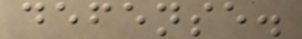defense.
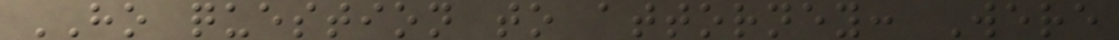HO question to attorney: Were
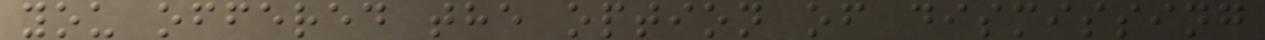you offered the option of dismissing
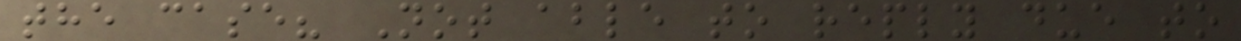the case? Not able to reply due to
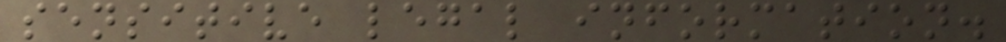sensitive legal information.
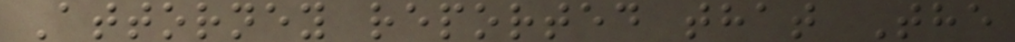Attorney reported that The
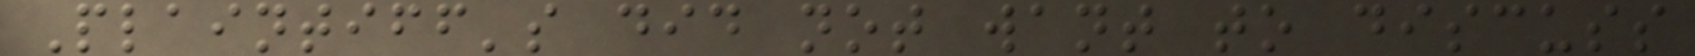Plaintiff's did not want to discuss
